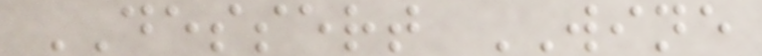DESSERT WINE
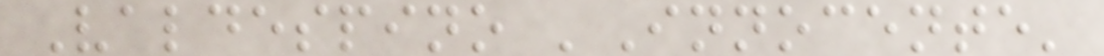Valdespino 'Innocente'
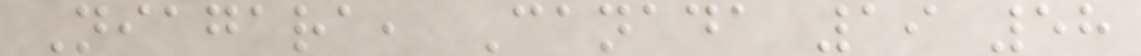Niagara, Canada 19 58
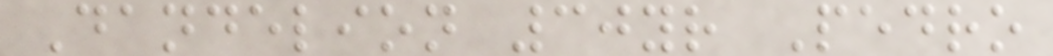Dandelion 30yr Pedro
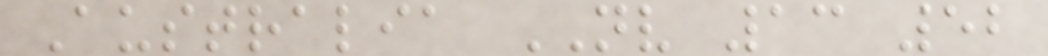Australia NV 13 52
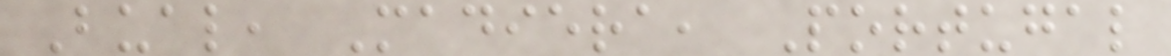Bual, Madiera, Portugal
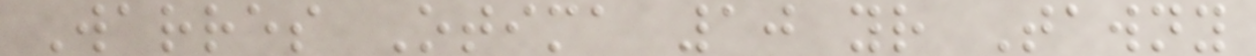Warres Otima 10 yr Tawny
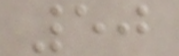50
